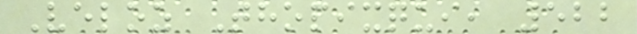Veloz Thopixqui, 522
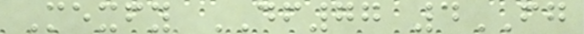Mexfy DF77 4FG
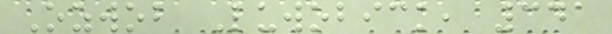Ozwob Luwobick, 341
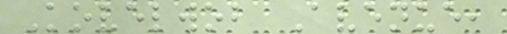Kovelwob Avenue,
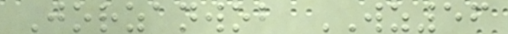Jorzanwob WZ56
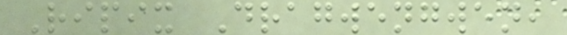Ripix Dragwengwen,
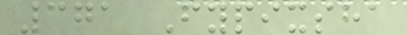371 Fypixsha
